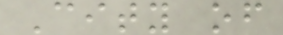City of
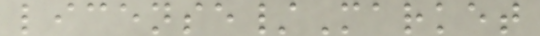license/Market
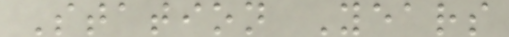Station Years
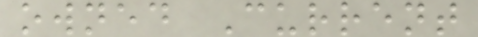owned Current
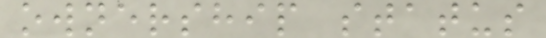ownership status
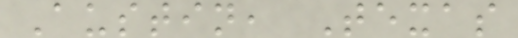Austin, Texas
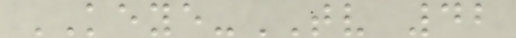KEYE-TV 42
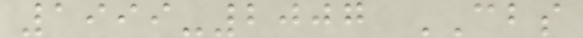1999-2007 CBS
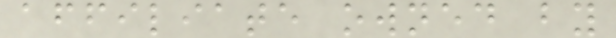affiliate owned by
